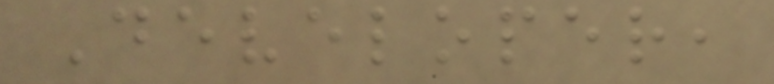Developer,
